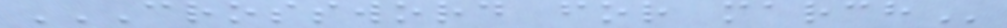CROSSWORD FOR MARCH
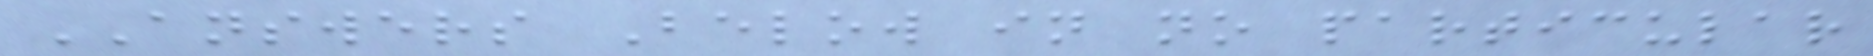ANSWERS Below in no particular
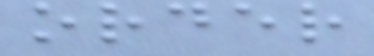order
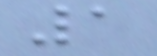1
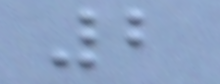2
